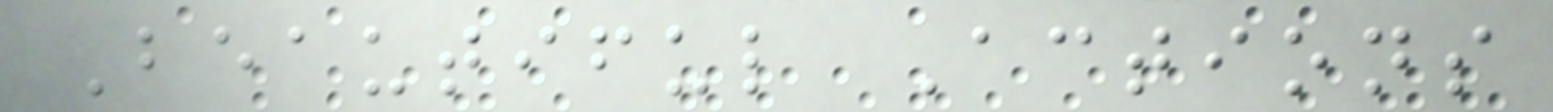Beautiful Actions
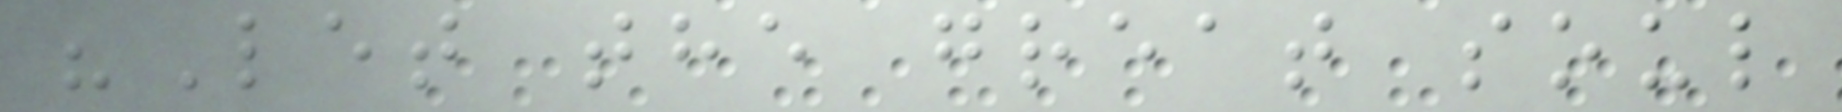"Let the great soul
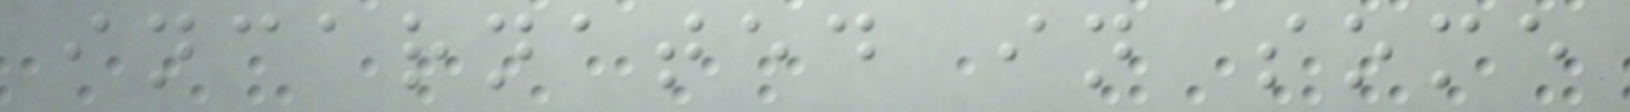incarnated in some
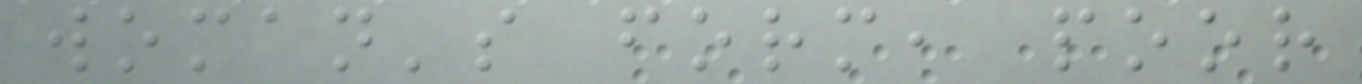woman's form, poor
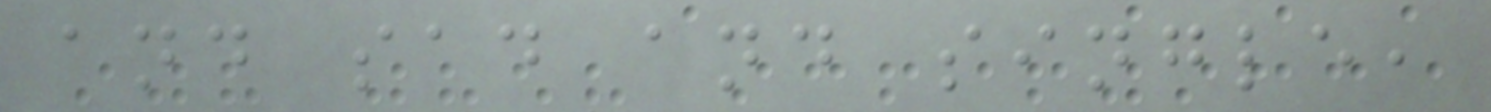and sad and single,
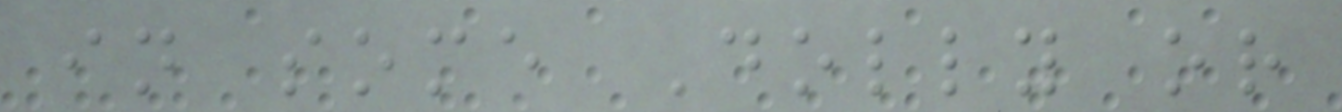in some Dolly or
